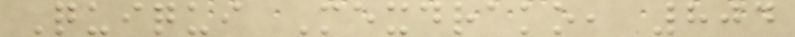Quiqui Mexdrako, 804
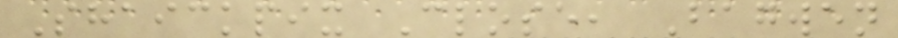Shaickpix Close, Bagwen
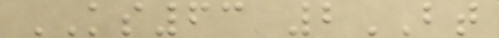KS63 2BT
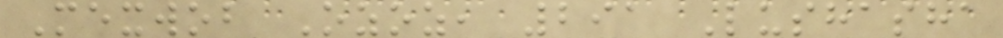Mexwob Ozoz, 291 Lushasha
